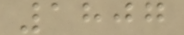1807
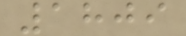1809
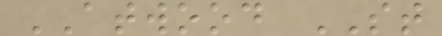ATWOOD ST
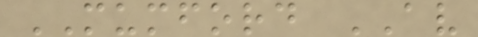MUMFORD AV
